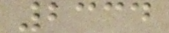2334
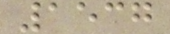1537
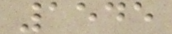1545
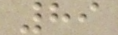89
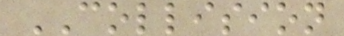COLLISION
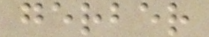gerber
